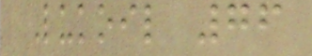Lukoil 76
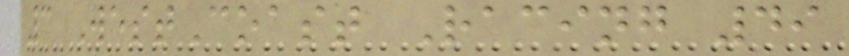3 WestCoast Racing 49
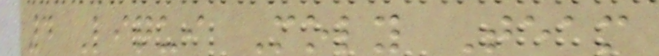4 Liqui Moly Team
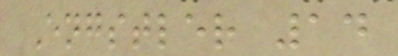Engstler 14
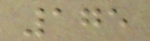175
